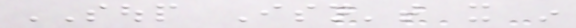SOUP Isn't it in
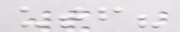utf?
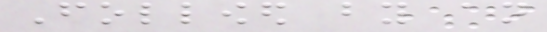Followed by an
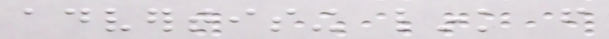advertising link from
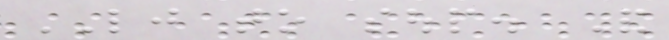LJ to soup. And
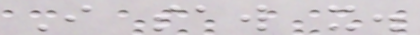I saw it.
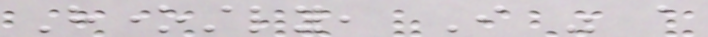Honestly, I was a
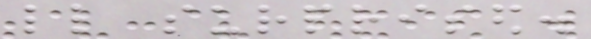little surprised.
